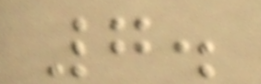7.
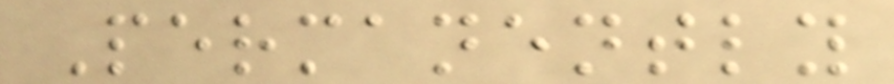Permanently
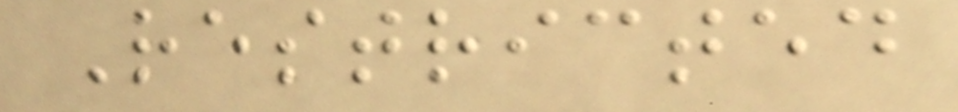Restricted
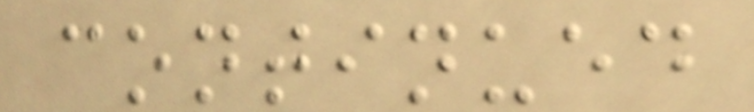continued
